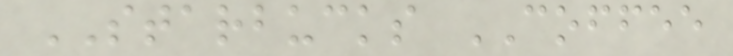STARBUCKS COFFEE
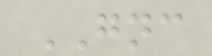GNC
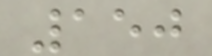150
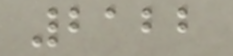2122
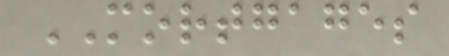MORTGAGES
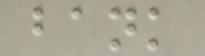bank
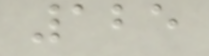125
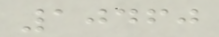10460
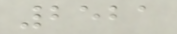2521
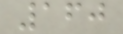160
